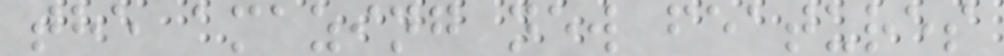the amazing new features
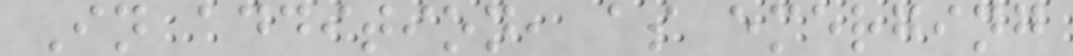In addition, as emerging
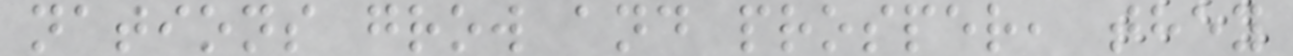nations grow and prosper, they
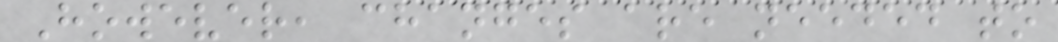However, changes are needed to
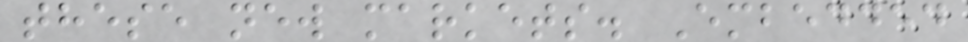these new markets. Embedded
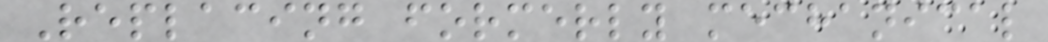Replacing formerly mechanical
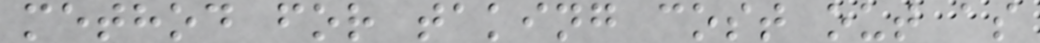method for taking cost out as
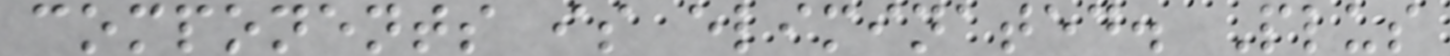components is eliminated. Plus
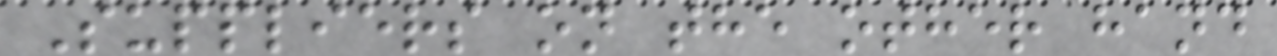Suppliers on the other hand
